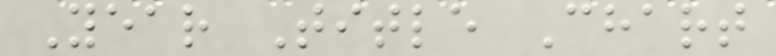Year Title Chart
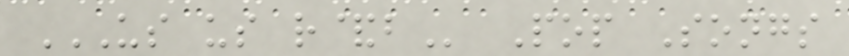US US R&B Pop Songs
